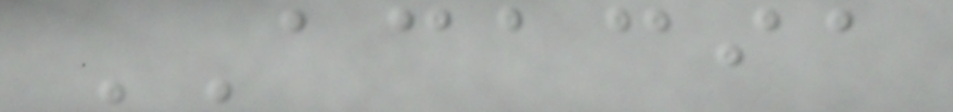ACACIA
